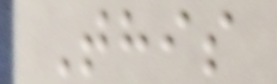This
